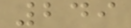249
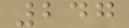247
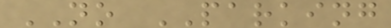NO PARKING
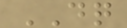DQ
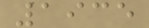1935
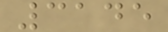3145
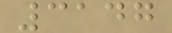3147
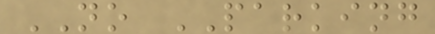NO PARKING
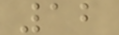12
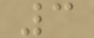3
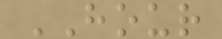HOUR
